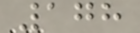178
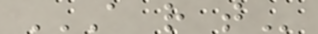A R T
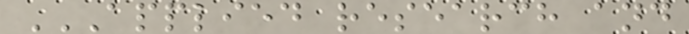APPLIED RESEARCH AND
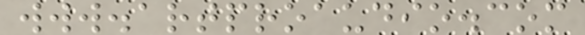www.artproaudio.com
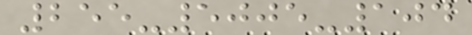255-5005-104
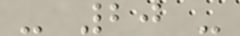- 20 -
